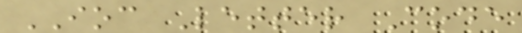IOC Letter Code
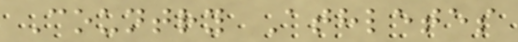Country Athletes
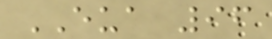EUA 96
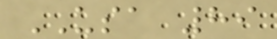USA 89
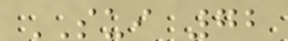SUI 72
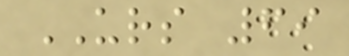URS 69
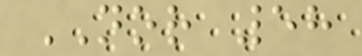NOR 58
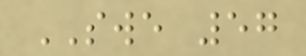SWE 57
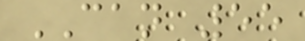CAN 55
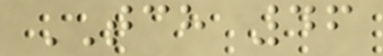TCH 46
